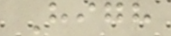High
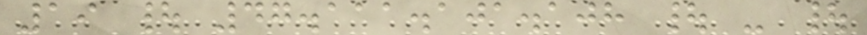19 | 47.111.101.108 | - |
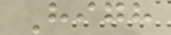High
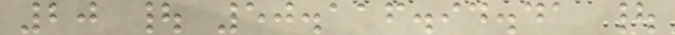20 | 50.116.94.41 |
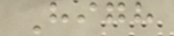High
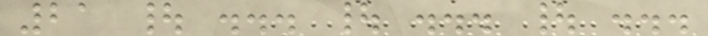21 | ... | ... | ...
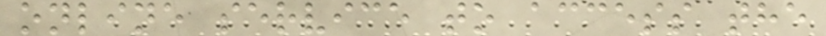online service to access the
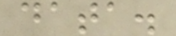data.
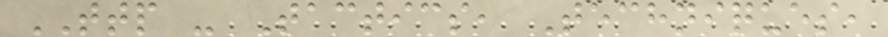TTP - Tactics, Techniques,
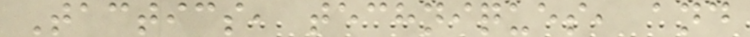Tactics, techniques, and
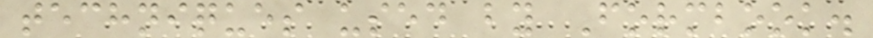techniques used by Formbook.
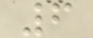6
